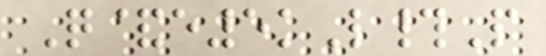Q&e5kL#P
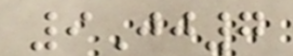9Jj7
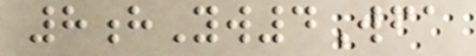8hYw4Wfa
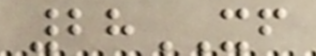28XF
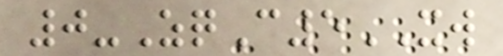0-ZqC5XW
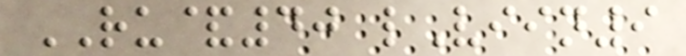RU&40 lViin9
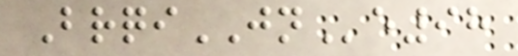BrqiJNe98
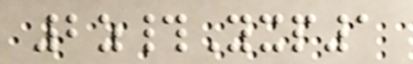2z#Yxp1
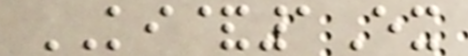KI&1Ex
